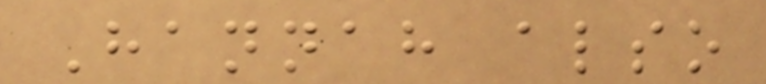Hannah also
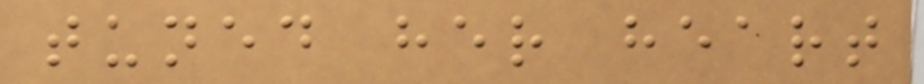tuned her heart
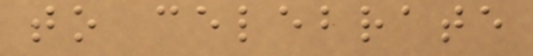to celebrate
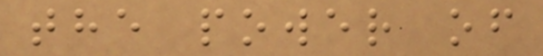the power of
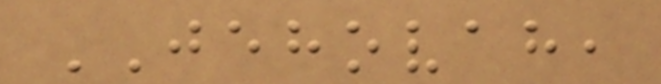JEHOVAH,
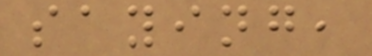saying,
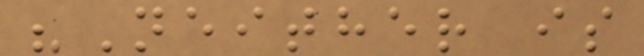"Neither is
